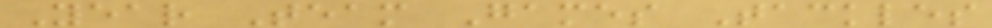Year Team Games Tackles
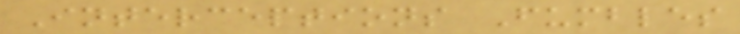Interceptions Fumbles
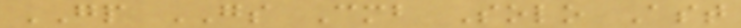GP GS Cmb Solo Ast
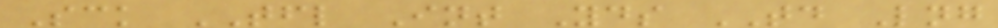Sck TFL Int Yds TD Lng
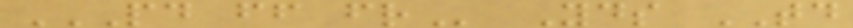PD FF FR Yds TD
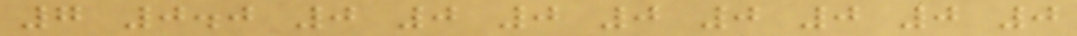7 0.0 0 0 0 0 0 0 0 0
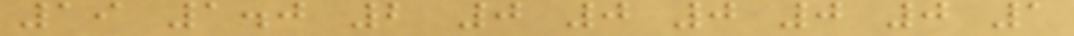19 1.0 2 0 0 0 0 0 1
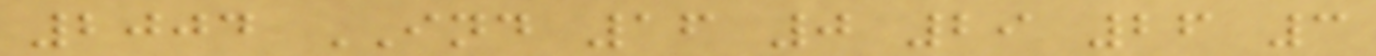2004 IND 16 0 29 26 3
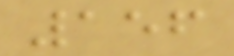156
